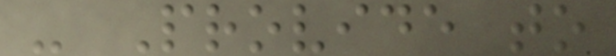- Provide to
